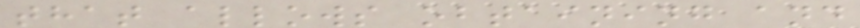that allows obtaining and
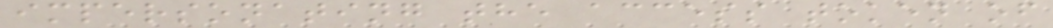impersonating the access token of
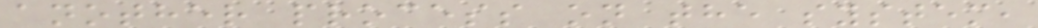another process on the system,
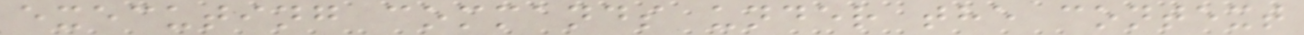executing commands under the context
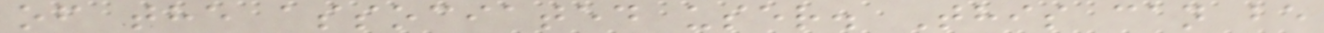of the associated user. This can be
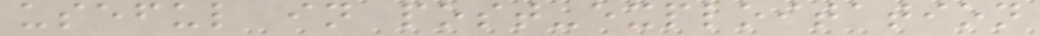useful in post-exploitation
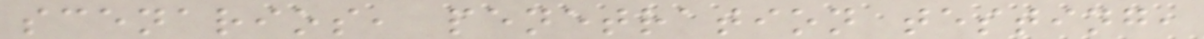scenarios, penetration testing,
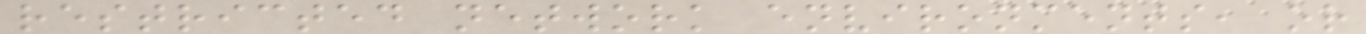restricted network environments, or
